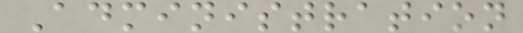Administration
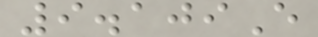9.109E
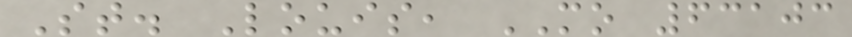St. Louis, MO 63103
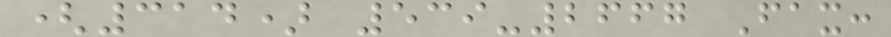(314) 539-2667 Fax:
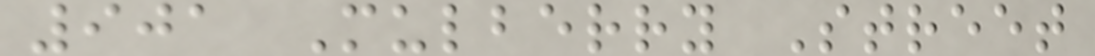901 Mulberry Street
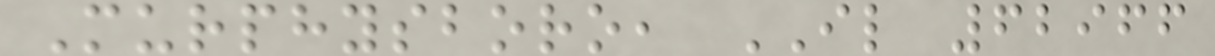Murphysboro, IL 62966
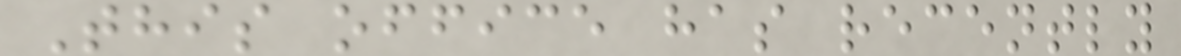This office has recently
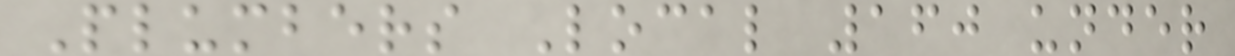Plumbers Local 160 under
